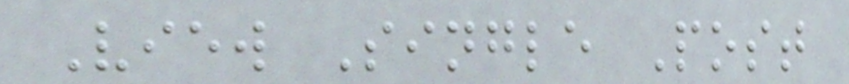View Single Post
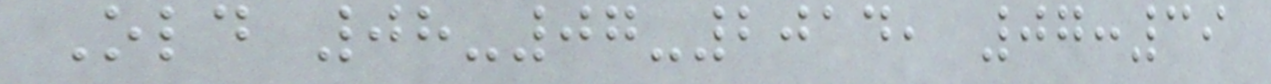Old 08-07-2014, 07:39
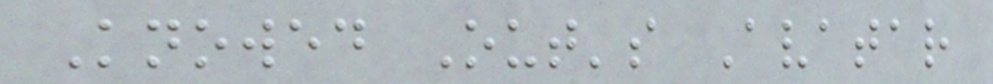Knowed Out's Avatar
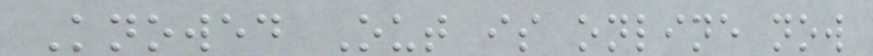Knowed Out is online now
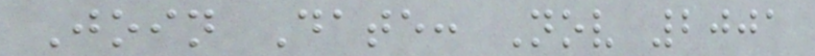Join Date: Nov 2001
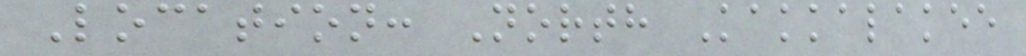Location: North Kakkalakee
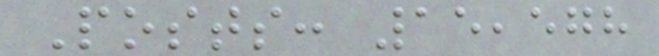Posts: 15,578
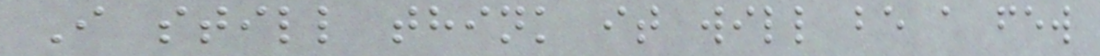I still think it will be a few
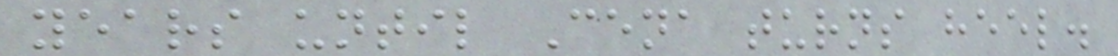years until Cena turns heel.
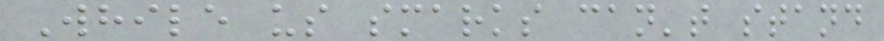While us smarks can't stand
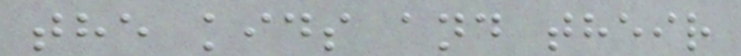the kids and their
